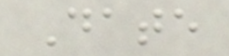Date
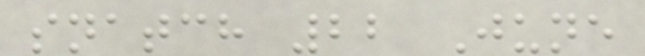snatch 22 June
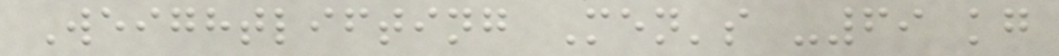Weightlifting Men's -69 kg
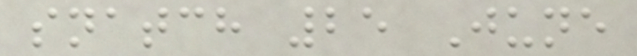snatch 25 June
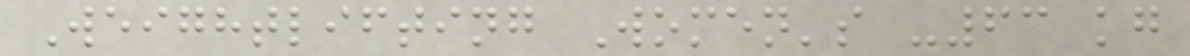Weightlifting Women's -63 kg
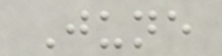June
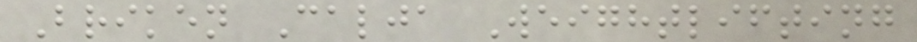Briken Calja Weightlifting
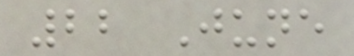22 June
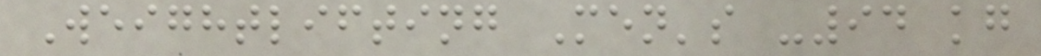Weightlifting Men's -94 kg
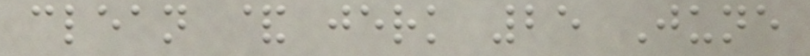clean & jerk 25 June
